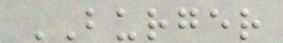BURGER
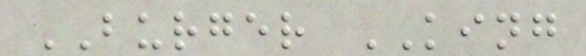BURGER KING
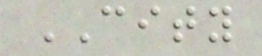CITY
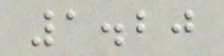1.20
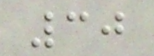30
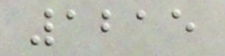1215
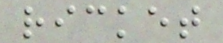ricket
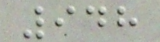948
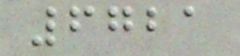6721
